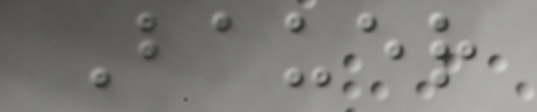Bauer
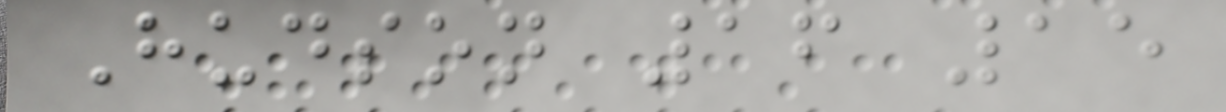Hudson 16 15
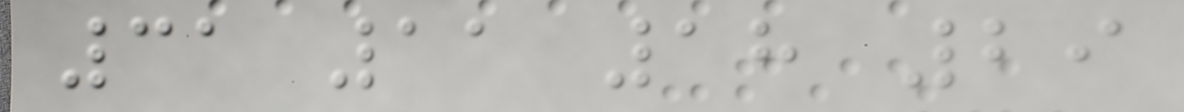31 11 18 29
